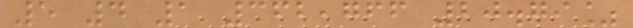5 4 1 362,766 20.79%
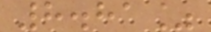8.81%
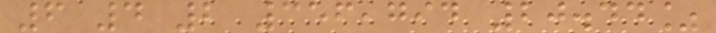6 4 2 356,794 20.44%
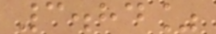3.84%
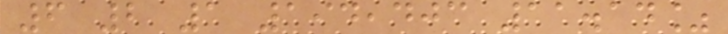6 2 1 194,403 11.14%
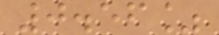0.56%
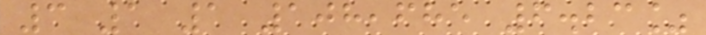3 1 1 108,685 6.23%
